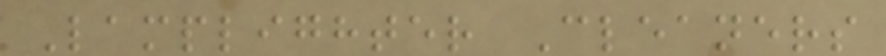Lamplighter Cleaners
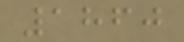1860
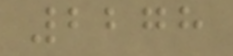2278
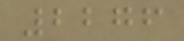2276
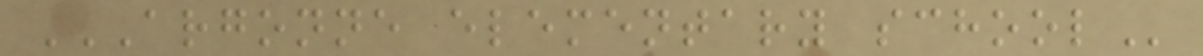ARGONNE ELEMENTARY SCHOOL
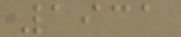1931
